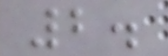2.
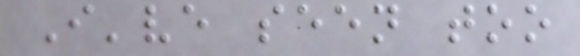I've seen too
